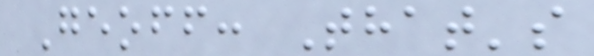Geoff: That's
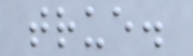true.
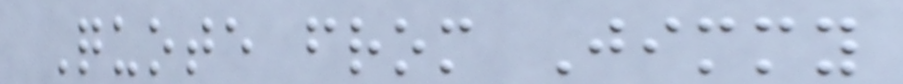Quote from Jimmy
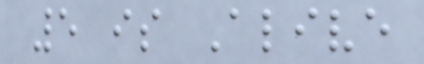5 is Alive
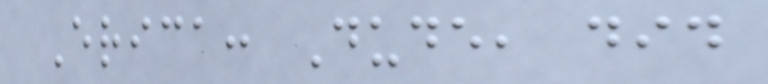Erica: Dude, did
